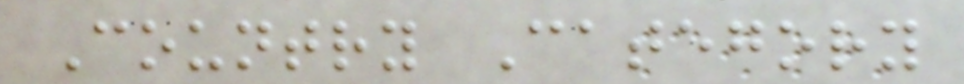Country Category
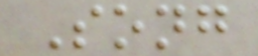Song
